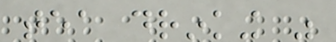tea drinking was
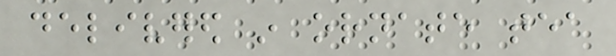delivered in ornate tea
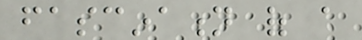fascination of a
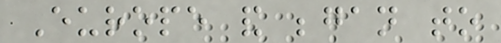Europe and began to
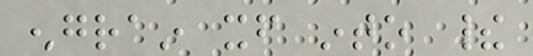engrain itself into their
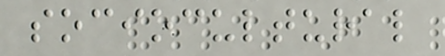sociocultural
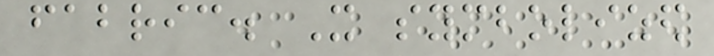fabric. It symbolized
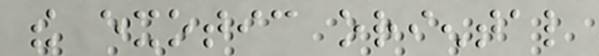the exotic oriental
